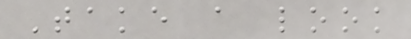Take a look
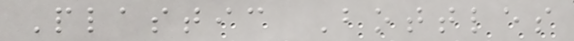Plastic Bottles
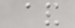&
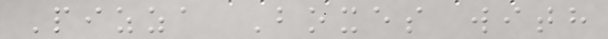Pizza Boxes with
